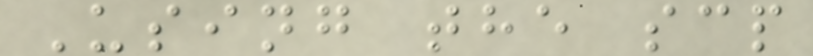Using the scp
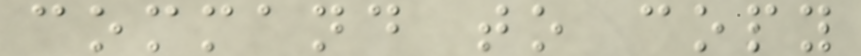command to copy
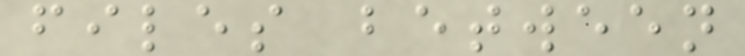files between
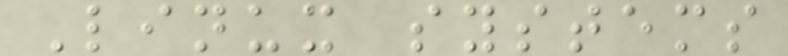Linux systems
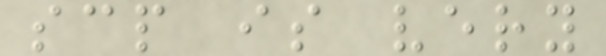scp is very
